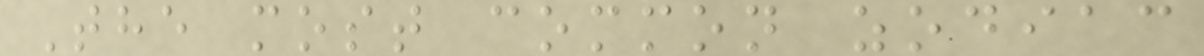The most common zodiac
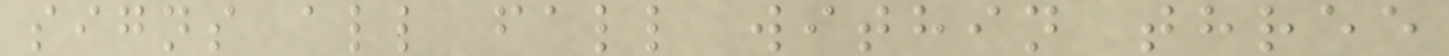signs all fall within three
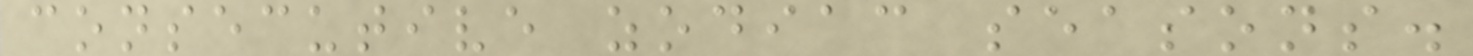consecutive zodiac seasons.
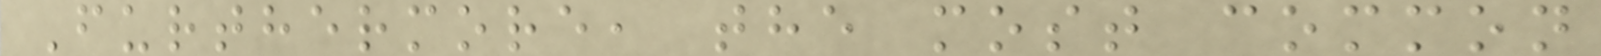Furthermore, the most common
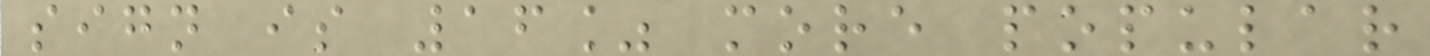sign is 16% more popular
